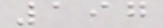197
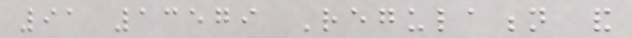91 13579 Regulation and
